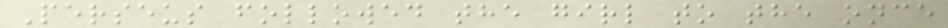Perseus followed the girl to the once
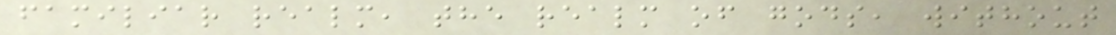familiar realm, the realm of gods, without
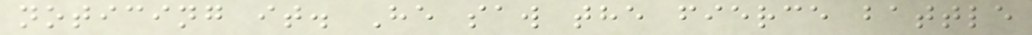noticing it. He saw the fierce battle
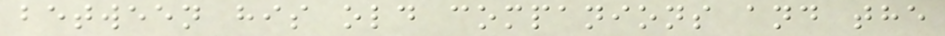between his old companions and the
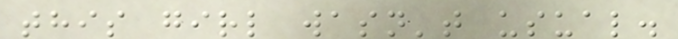this girl wasn't usual.
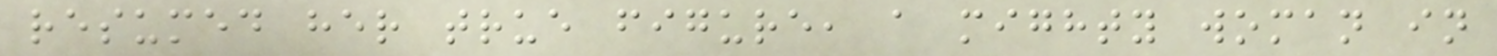resumed her true figure, a mighty woman in
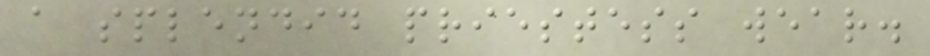a splendid priestess wear.
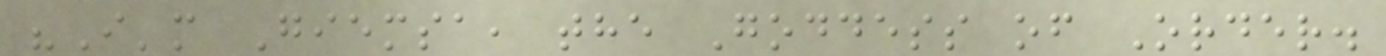"I'm Giemsa, the Goddess of Order.
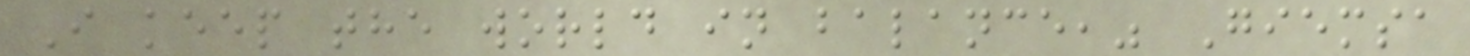I keep the world in balance," Giemsa
